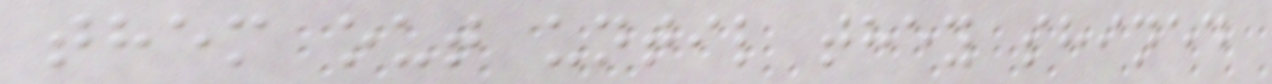them out until they shined
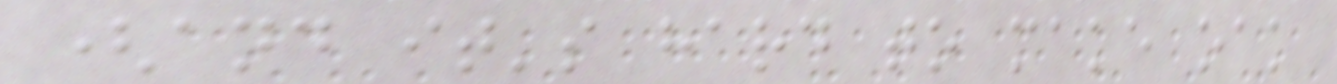(and it's hard to make oak
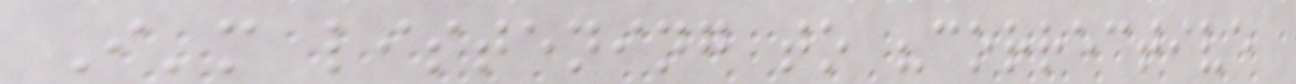I'm listening to "corrective
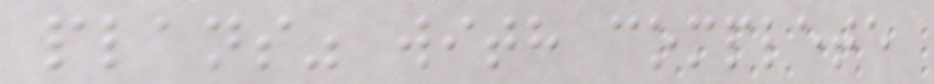plans" with complete
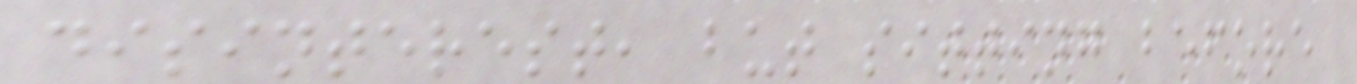disinterest, but sitting before
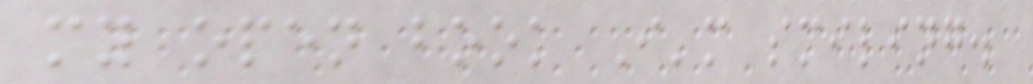my open book I'm smiling.
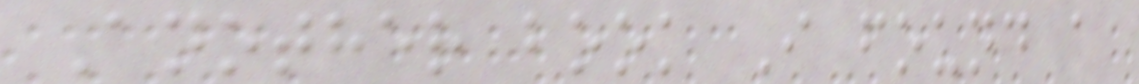Another book I found a
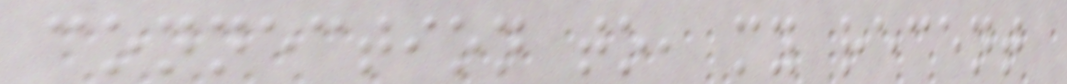connection to, my recent
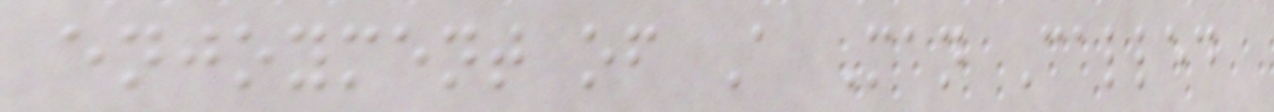enjoyment of A Man Called
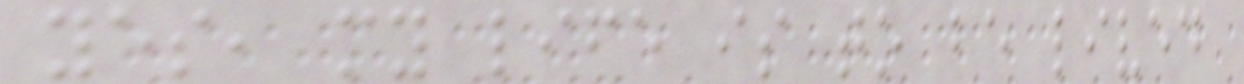yes, my life is to be lived
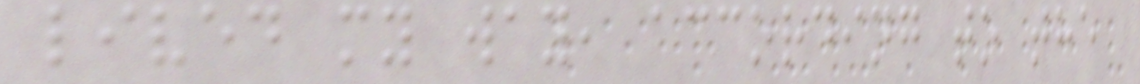lived my way, according to the
